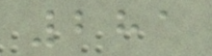281
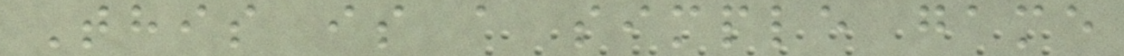This is a simple game
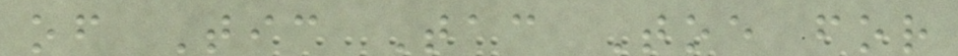of Tic Tac Toe for
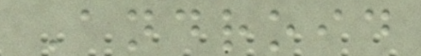Android
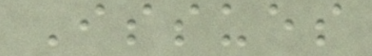Issues
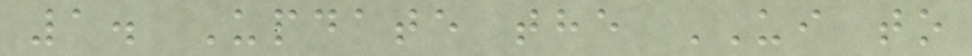1. Update the UI to
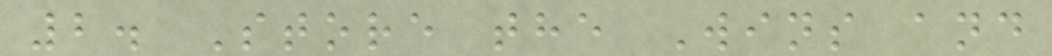2. Store the Wins and
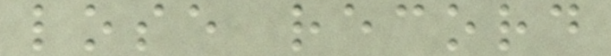lose record
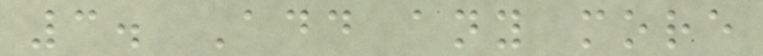3. Add any more
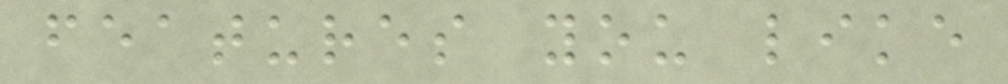features you like
